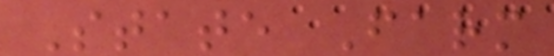State Farm
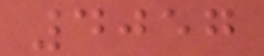4057
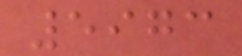5973
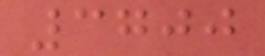3700
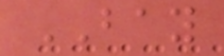BAY
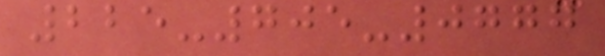225-705-0777
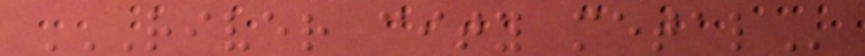RIVER CITY METAL
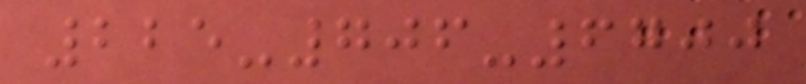225-706-6700
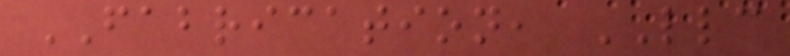FABRICATION, LLC
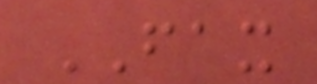FAX
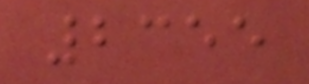2355
